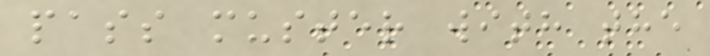pass muster with the
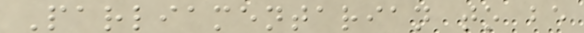Parliamentarian to be
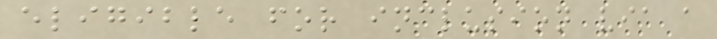eligible for inclusion via a
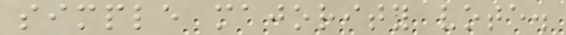simple majority vote.
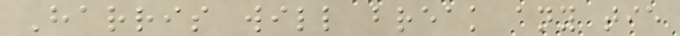Harris will break any tie
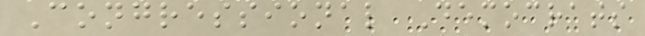Congressional Democrats
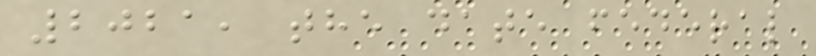2021, the date federal
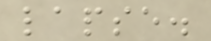lapse.
